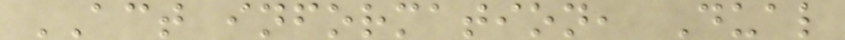ACT information, Dual
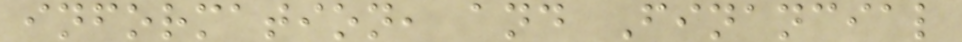information, and Financial
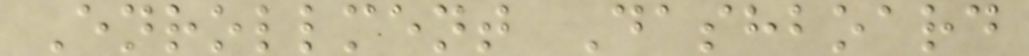Enrollment Dashboard
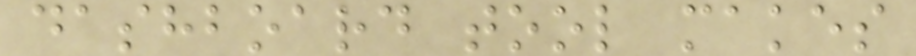dashboard tool makes
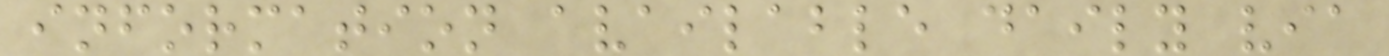information available daily via
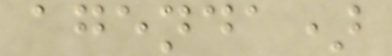agenda)
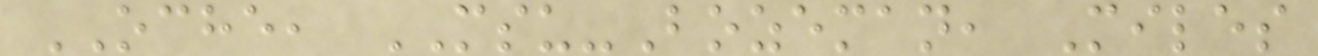OCHE, MSU-Bozeman, Miles
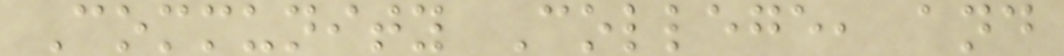Community College, and
